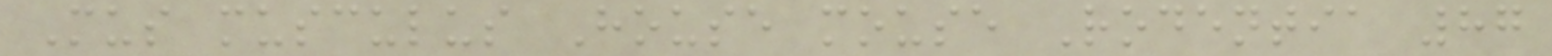Mus musculus House mouse Rodentia 87
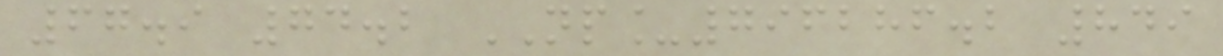67.9 74.2 NP_796286.2 849
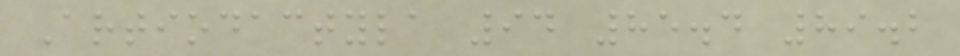Artiodactyla 94 85.4 89.2
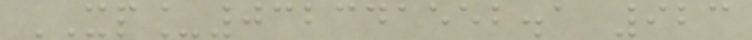XP_032341552.1 923
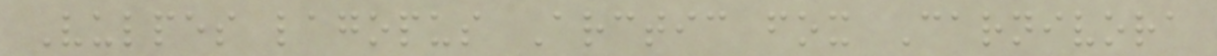Vulpes lagopus Arctic fox Carnivora
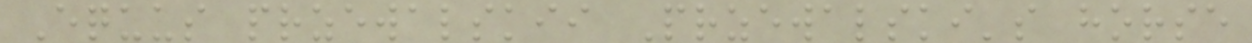Equus przewalskii Przewalski's horse
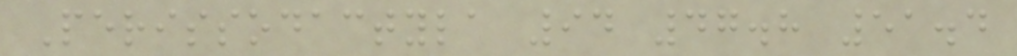Perissodactyla 94 47.8 51.4
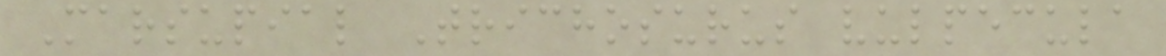Marsupial Trichosurus vulpecula
